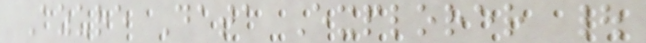Azure Data Explorer |
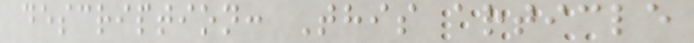description: This article
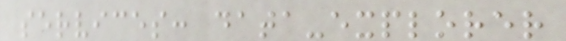services: data-explorer
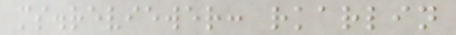ms.reviewer: rkarlin
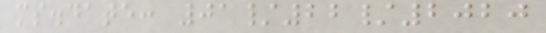ms.date: 01/22/2020
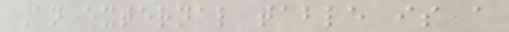An external table is a
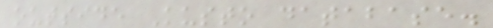outside Kusto database.
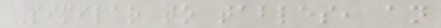Similar to tables, an
